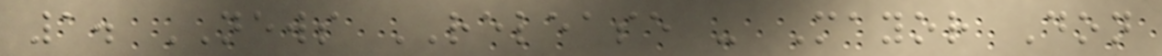1. NEWS RELEASE - Mayor Don
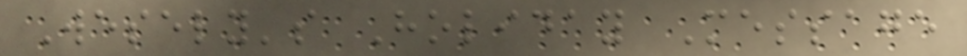Wesely's Holiday Message
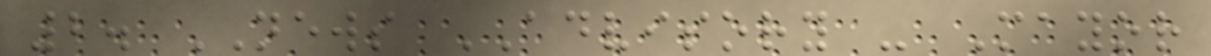2. NEWS ADVISORY - Mayor
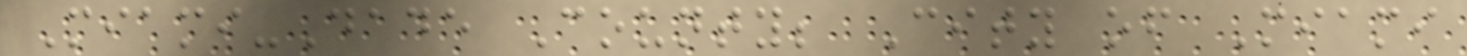Miami-Dade County; City of Miami
